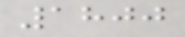1800
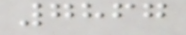7867
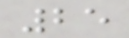25
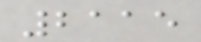2115
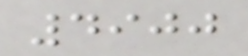4900
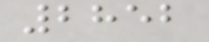2852
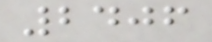2406
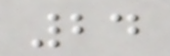24
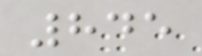845
